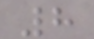8
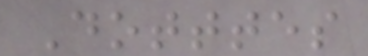Dotttes
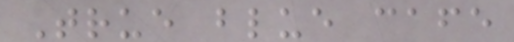True blue cafe
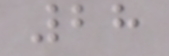28
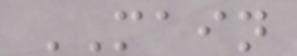MAIN
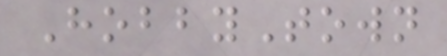HobbyTown
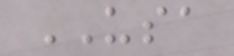USA
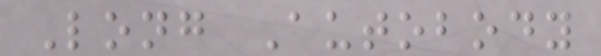Long Autobody
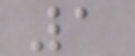1
